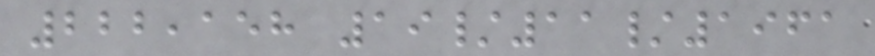222,158 19/11/1961
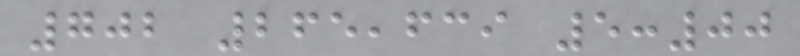702 265,639 5:00
